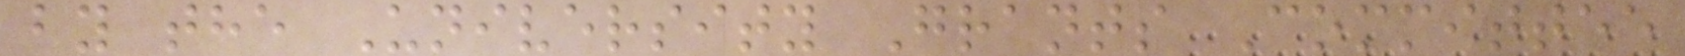by the University Grants Committee
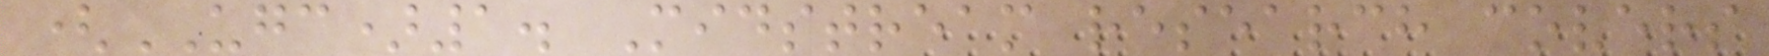(UGC)1. Midstream research covers
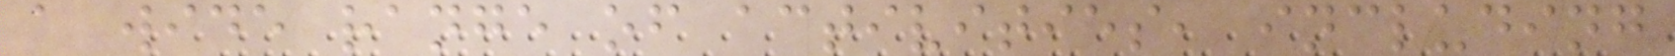a wide range of activities, including
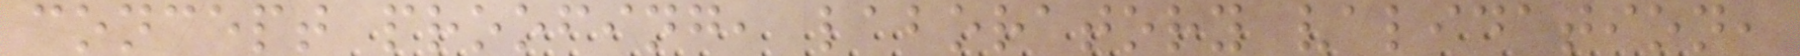concept proofing, laboratory validation,
